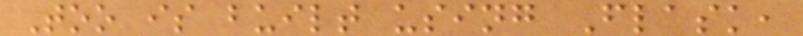Too is built using Flask,
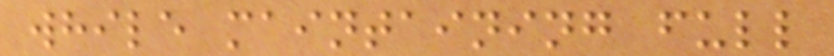while maintaining full
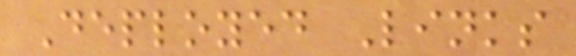Deployed Links
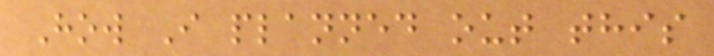How I planned out this
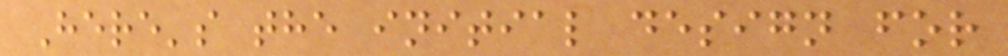Here's the initial design for
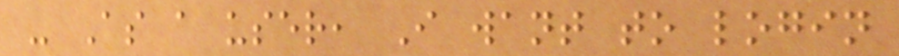- As a user, I want to login
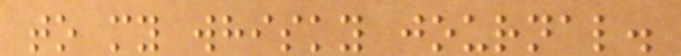to my whisky journal.
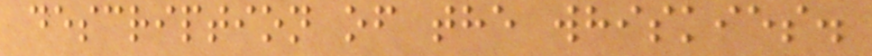description of the whiskies.
